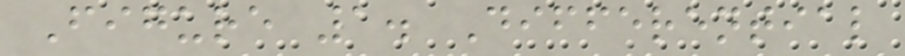Figure 1. Differential
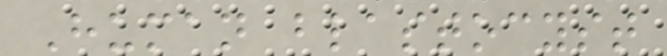Human blastocyst
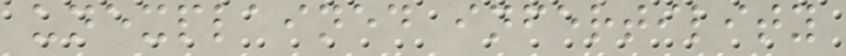unexplained infertility
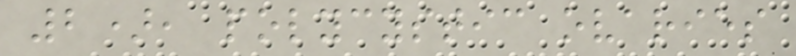2), polycystic ovaries
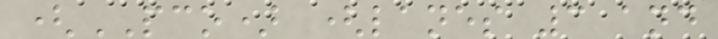(PCO) (lanes 3 and
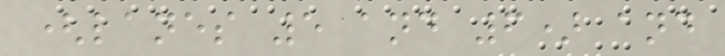(lanes 5 and 6) and
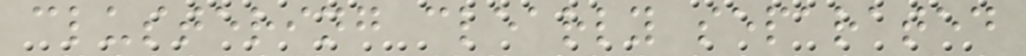clustering clearly separated
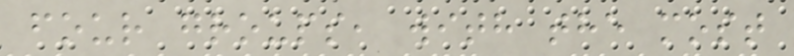four groups, with the most
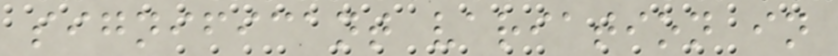significant variation in
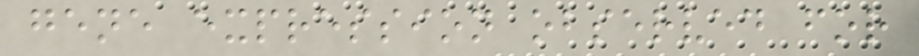gene expression observed for
